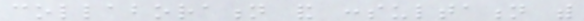collaboration and consultation with
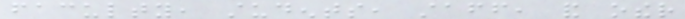faculty, students, staff, and other
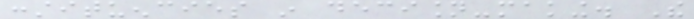constituencies in decision-making. The
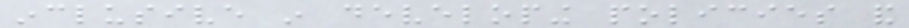inclusive in developing policies and
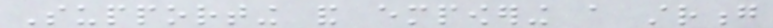Supporting and empowering a strong
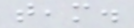team.
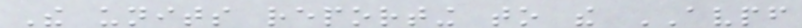The units reporting to the AVPF
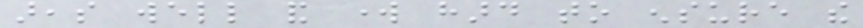areas well and work hard to ensure the
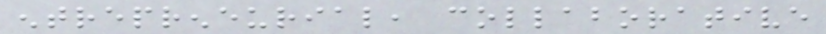entrepreneurial, collaborative
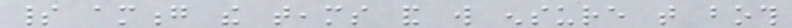spirit among the teams and will ensure that both
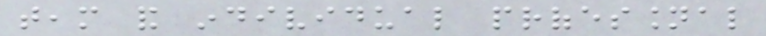team and individual professional
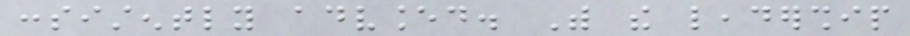consistently advanced. With the leadership
